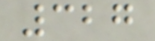327
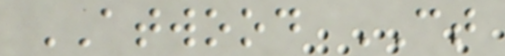ATWOOD CT
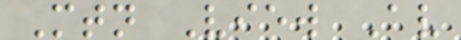Mtn View Av
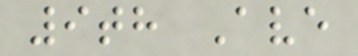9th Ave
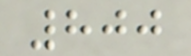800
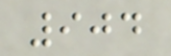904
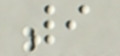9
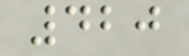420
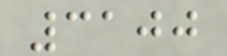3100
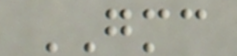GMC
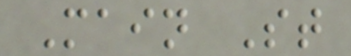Main St
